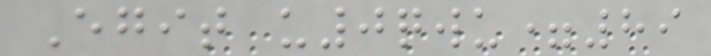Egit u0qwu=89
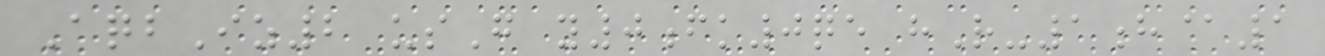AqbIz2 usG y0fk0qe hR-1h@1
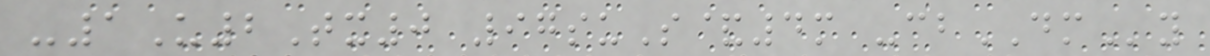-1U2Tx0 97suS&4m -cbDMy
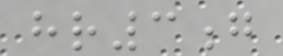hr3g
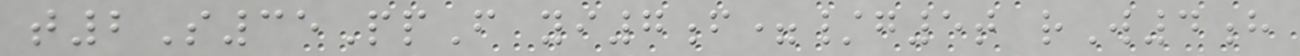t2S35PpF yi7f=/g5t rW4h
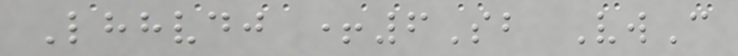Lhhvdj +6Sb VwC
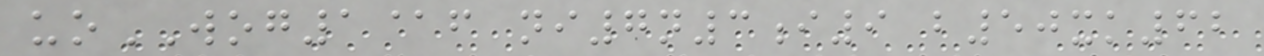uoWOG1@f ni7n3i9 b50xk62
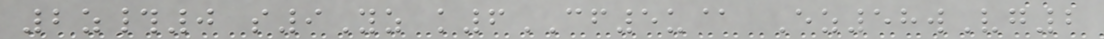2z#0 s9Yz k6CF5u@ Ez58wVg2
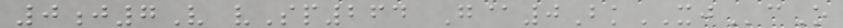0j7V vSp264 G@0BkXJcO
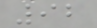92
